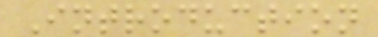Introduction
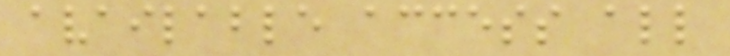available access all
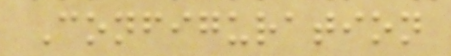Configuration
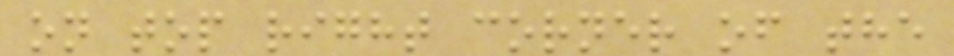on top right corner of the
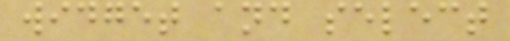widget and select
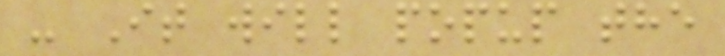- It will popup the
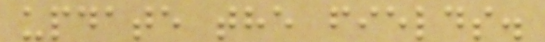update the fields.
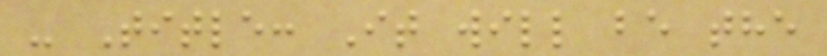- Title: It will be the
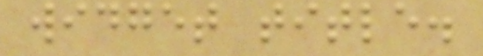widget title.
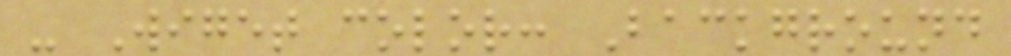- Wiget color: Background
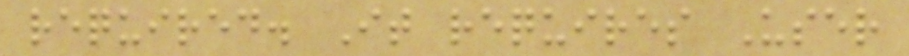required. It requires User
